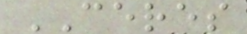CERES
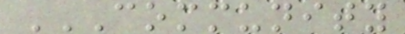COMMUNITY
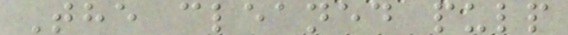The cleaned pulp
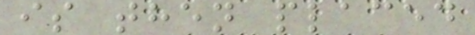is then placed
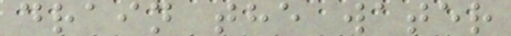drain the water
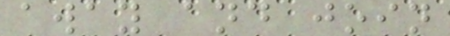away and join
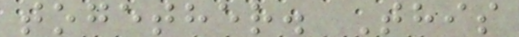together. This
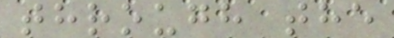through the
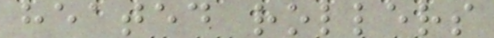heated rollers
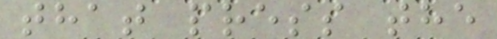that press the
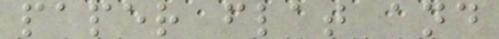paper flat and
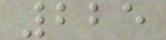225
